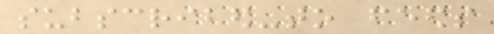subscribed-to feeds
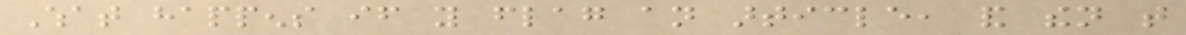What happens if you flag an article, and then that
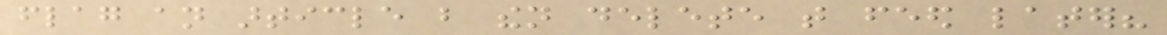flag an article but then delete that feed later?
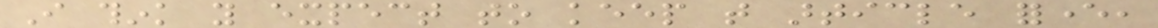I think you expect to keep that article forever,
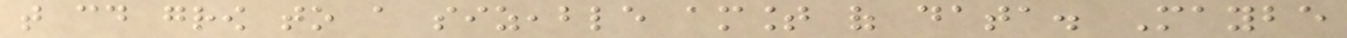that could grow to a sizeable amount of data. Maybe
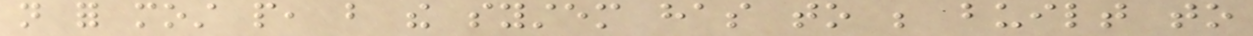not for most people, but the system has to be built to
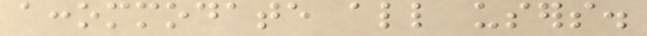accommodate all users.
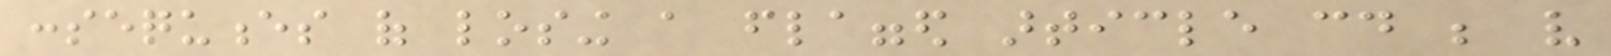consequences of losing a flagged article could be very
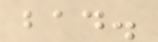bad.
